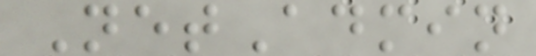NetAdmin
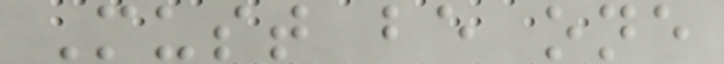Must be one
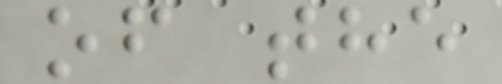of the
